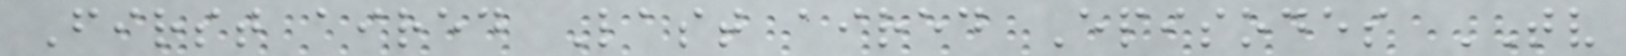First aired Last aired Episodes TV
